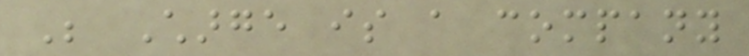Be Charge is a company
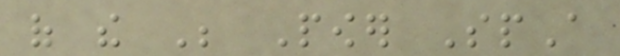of the Be Power SpA
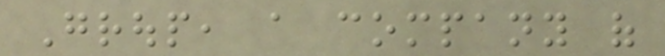Group, a company of
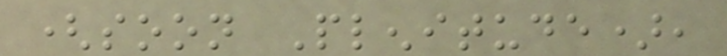(soon Plenitude),
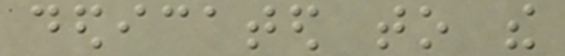dedicated to the
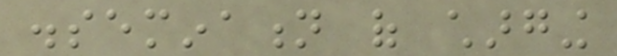dissemination of charging
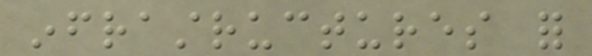infrastructures for
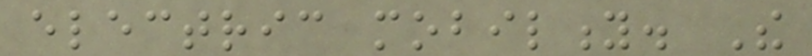electric mobility. The
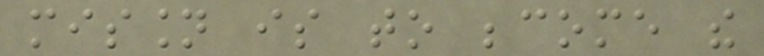mission is to become the
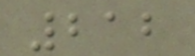212
